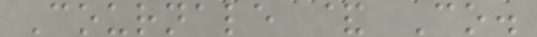Cournale & Co.
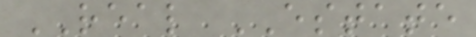REAL ESTATE
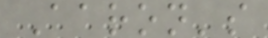Aaron's
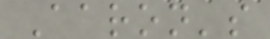Aaron's
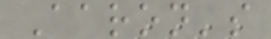Aaron's
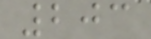203
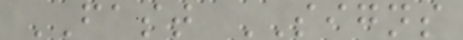FAST SIGNS
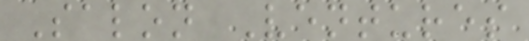Salon Ventures
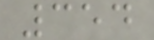354
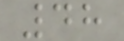48
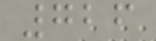726
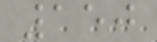150
